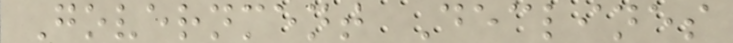Government Declines
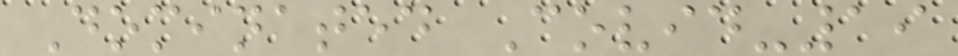Dominated Covid-19
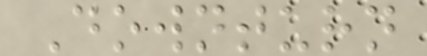Downturn
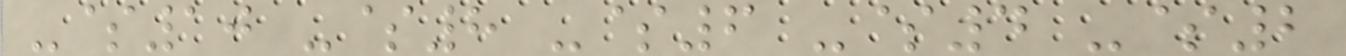-$10 -$8 -$6 -$4 -$2
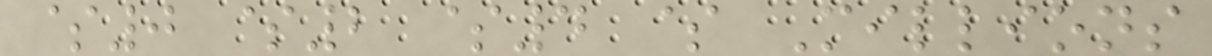$0 $2 $4 $ Millions
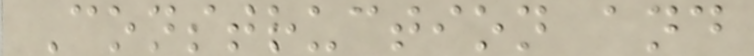Construction and
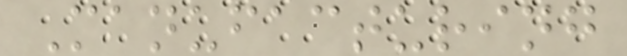Manufacturing
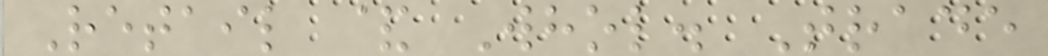Retail & Whol. Trade
